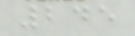245
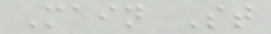Main St
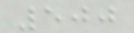500
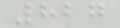827
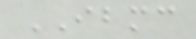IBMC
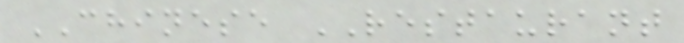CHINESE RESTAURANT
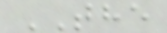THE
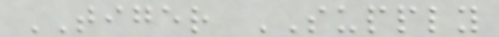TIGER SUPPLY
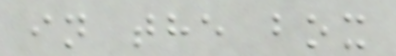in the box
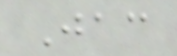Jac
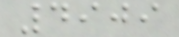4909
